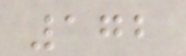172
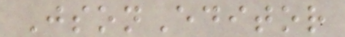JsonEditor
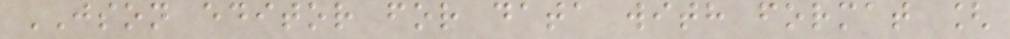JSON editor for data with format [
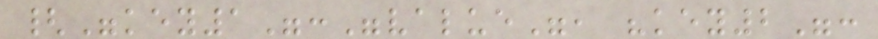{"key1":"value", "key2":
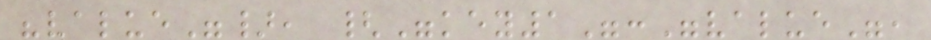"value"}, {"key1":"value",
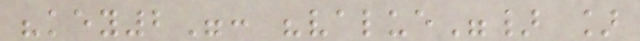"key2": "value"} ]
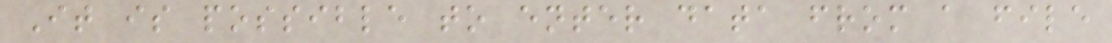It is possible to enter data from a file
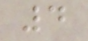4
